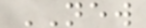NEW
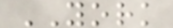YORK
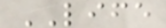LIFE
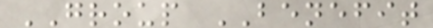GROUP BENEFIT
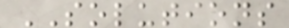SOLUTIONS
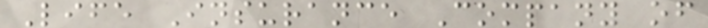Life Insurance Company of
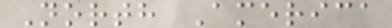North America
